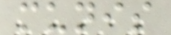munis
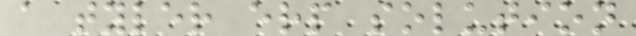a tyler erp solution
